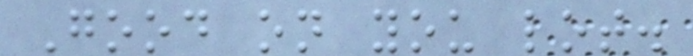Good on you lot.
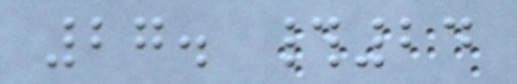27. #24
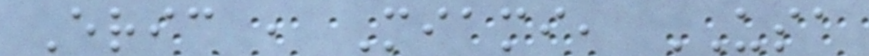Eric , Miami, USA
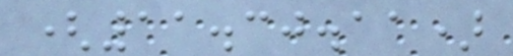(11.30.11)
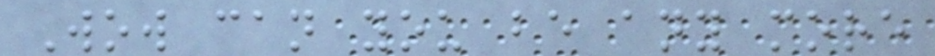Wow can you be any more
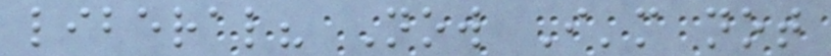liberal? Now I'm not
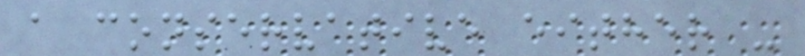a conservative either -
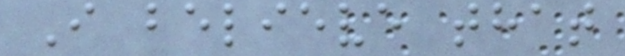I believe that
